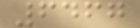6467
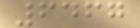6467
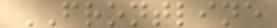FRONTLINE
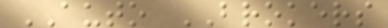AUTO BROKERS
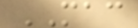MAC
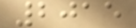2015
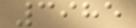3985
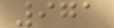971
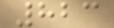823
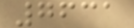7631
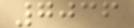7036
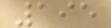195
